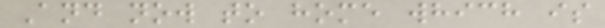And now to home which is
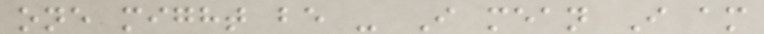one might be - I mean I am
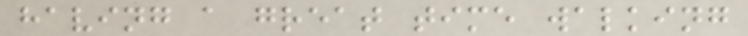having a great time walking
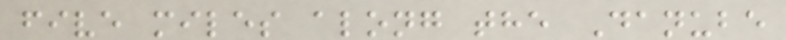five miles along the Danube
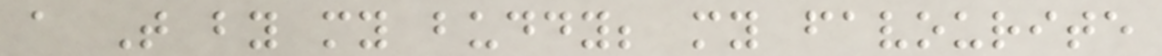a T by my buddy; my favourite
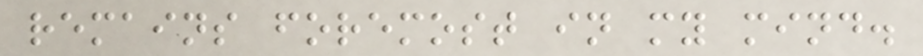remains foremost in my mind.
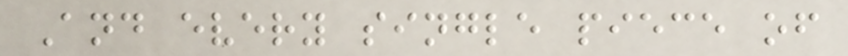And every single piece of
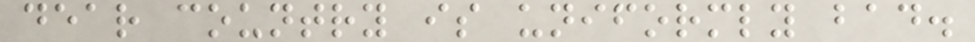dear country is uniformly bad.
